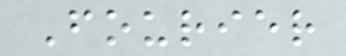Fourier
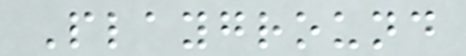Playground
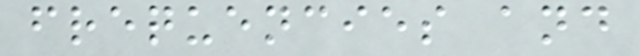frequencies and
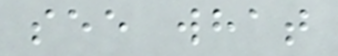see what
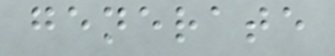generate
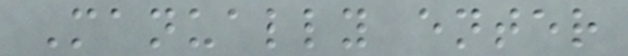Manually enter
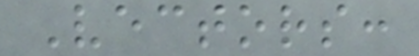Vectors:
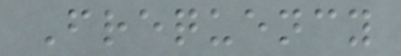Frequency
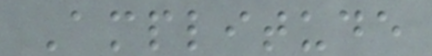Amplitude
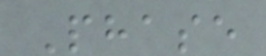Phase
